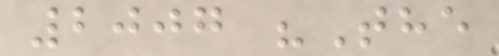2007 "The
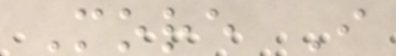More I
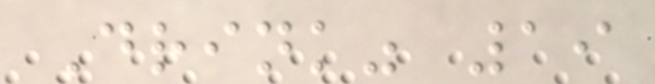Drink" 19
